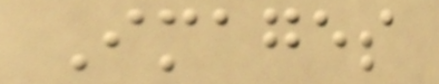Images
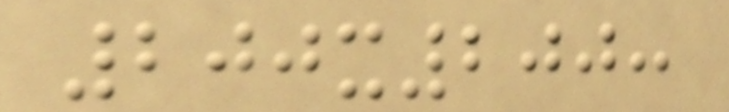200x200:
